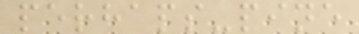perhaps-pine
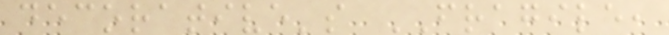decorative's FRAGILE,
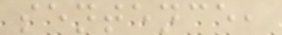sentence,
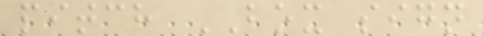pitch BOX sign
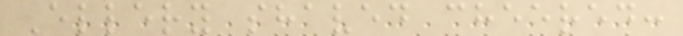Ellery shaved cheered:
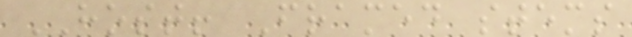HOST! Framed stems
